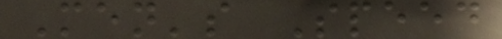Men's Speed
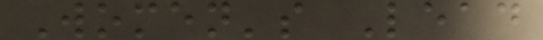Women's Lead
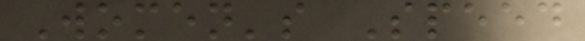Women's Speed
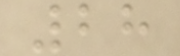28
